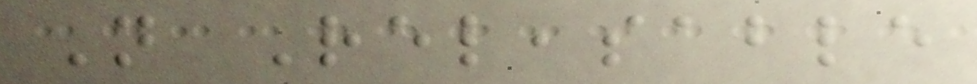Not Releasable
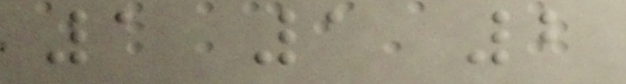1 1 2
